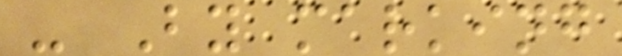- By marking
